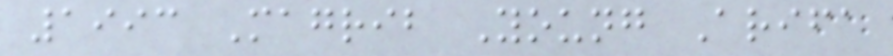1993 Magrib Young Arifa
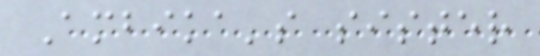Ambika's sister
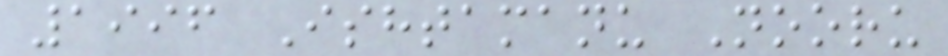1996 Ishtamanu Nooru
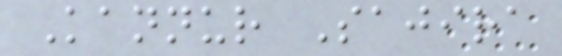Kannur Sajira
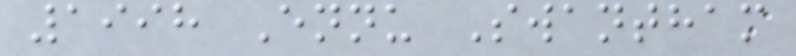1998 Ennu Swantham
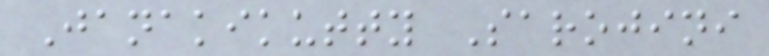Janakikutty Sarojini
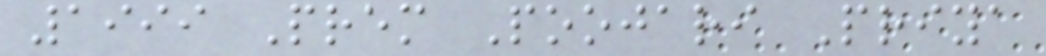1999 Prem Poojari Priya
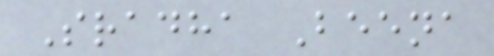Sradha Beena
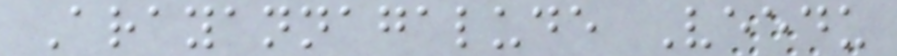Arayannagalude Veedu
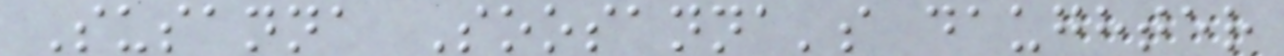Susanna Soosanna's daughter
